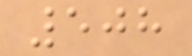508
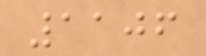1106
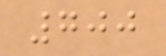700
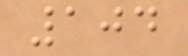104
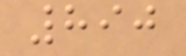890
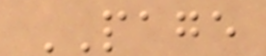PAGE
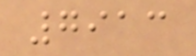7913
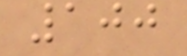100
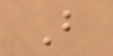B
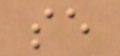se
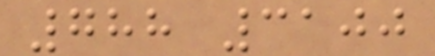788 3100
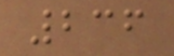236
